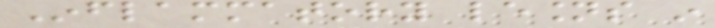Inflammatory lesions in
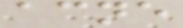acne
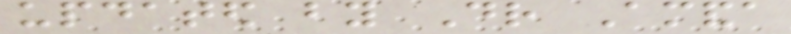updated by Dr Amanda
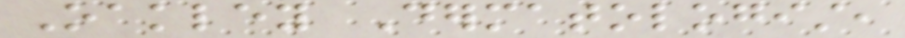Oakley Dermatologist,
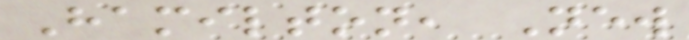Hamilton, New
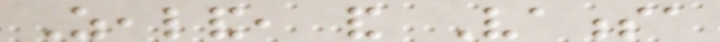Zealand, and Vanessa
